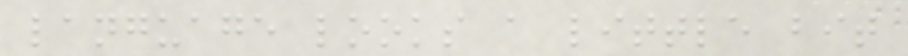language looks a little bit
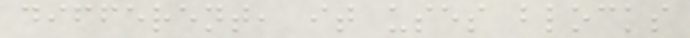different, it uses blocks
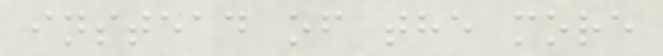instead of the more
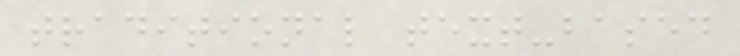traditional text-based
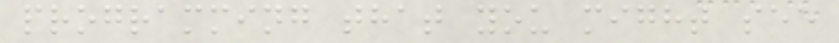programming that you might see
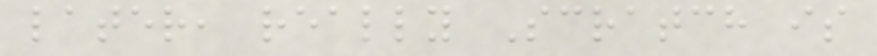later, really Scratch is
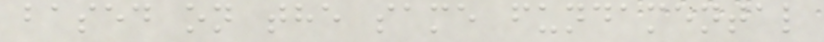based on the same fundamental
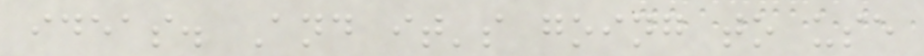ideas. And it's going to use
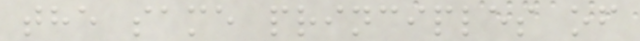the same principles of
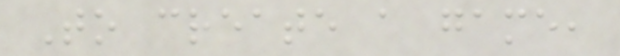To create a game,
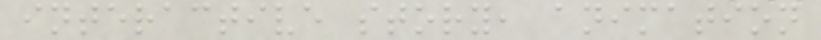interactive story, animation
